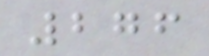276
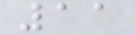11
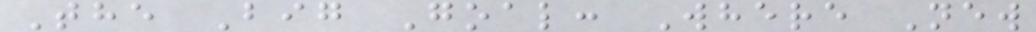The Big Goal: Where New
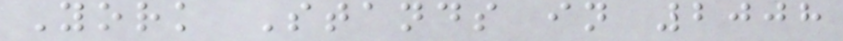York Stands in 2008
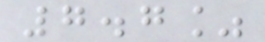7.7%
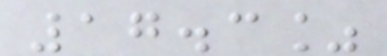17.3%
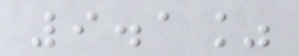9.1%
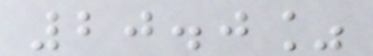20.0%
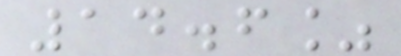14.6%
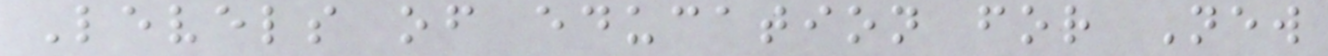Levels of education for New
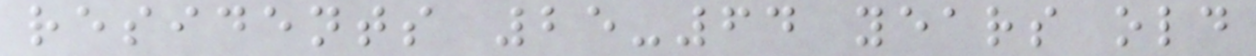residents 25-64 years old
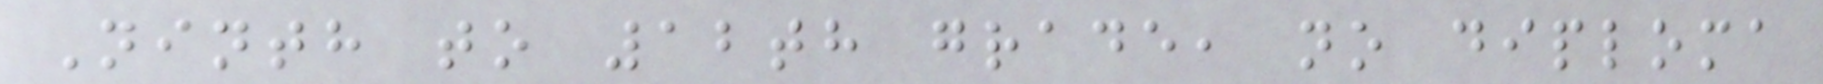Ninth to 12th grade, no diploma
